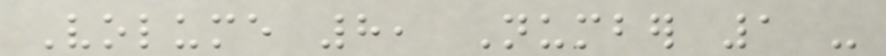Volume 8, Number 1 -
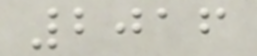2016
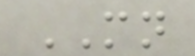MN
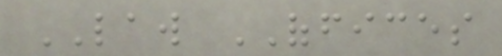LAW OFFICES
